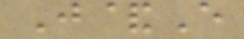J&E
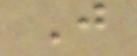J
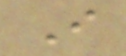I
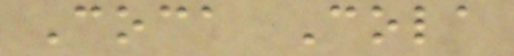Coca Cola
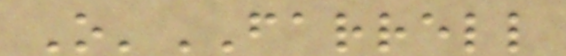O'FARRELL
